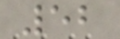52
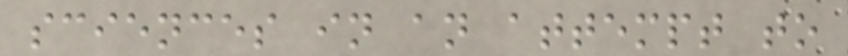sciences in an attempt to
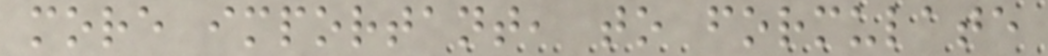more important, to formulate
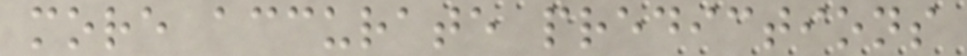more accurate predictions
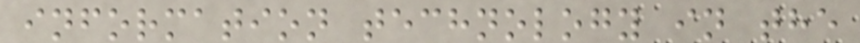information technology in the
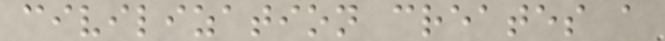civilization creates a
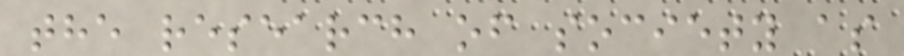the research of society as
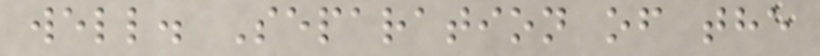well. Separation of the
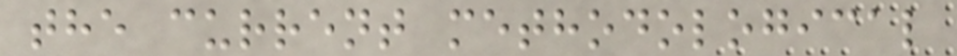the current methodological
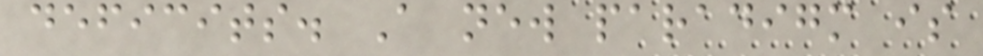deficits. A new paradigm is
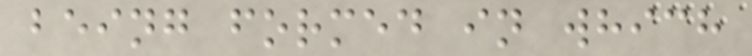being formed in which
